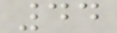44
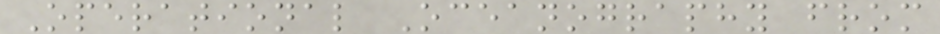Operational Oceanography from
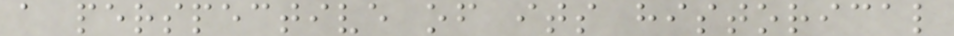a perspective of its historical
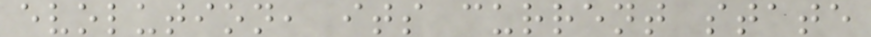evolution, its current state
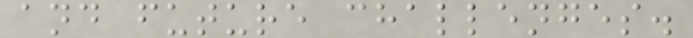and future challenges.
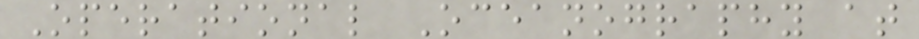Operational Oceanography at
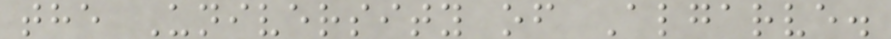the University of Algarve.
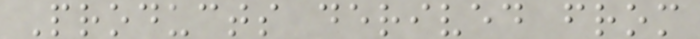Products derived from
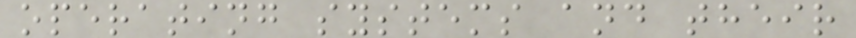operating systems and their
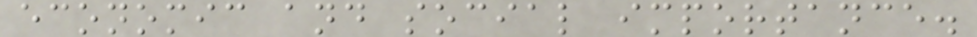economic and social importance.
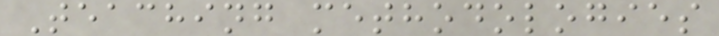Teaching methodologies
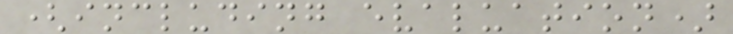(including evaluation)
